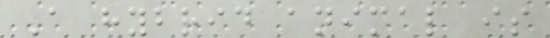A hybrid animal is
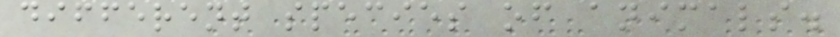different species of animals.
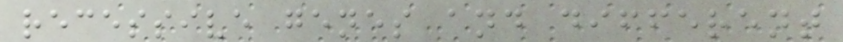recessive genes and different
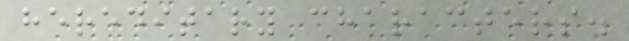hereditary characters.
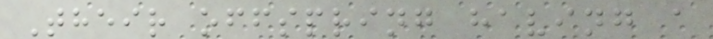Their offspring having a
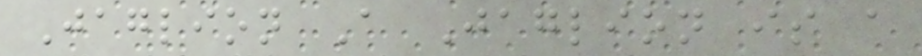Jaglion A Jaglion is a
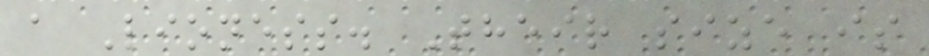a Lioness. Their size is
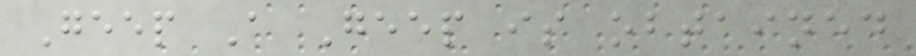Geep A Geep is obtained
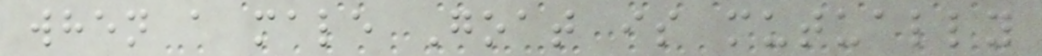when a male Goat is mutually
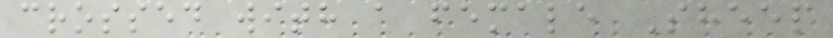crossed with a female Sheep
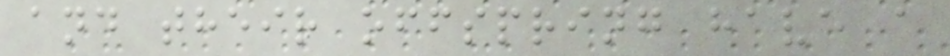and their offspring have a
